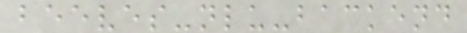beeves-nlu-backend
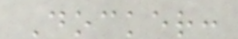Docker:
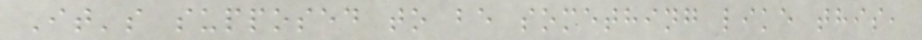It's supposed to be something like this,
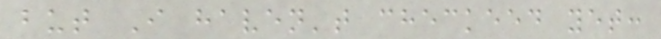but I haven't checkeed yet:
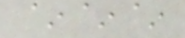~~~
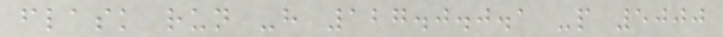flask run -h 127.0.0.1 -p 5000
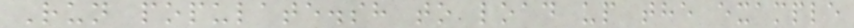Run populate.sh to load up the example
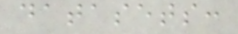datasets:
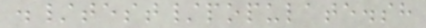./test/populate.sh
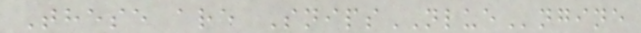These are SnipsNLUEngine
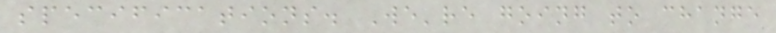specifications. We're going to change
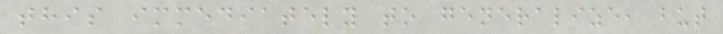this immediately to generalize, but
